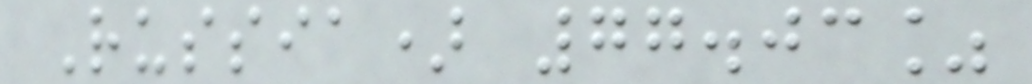Russia) 77.03%
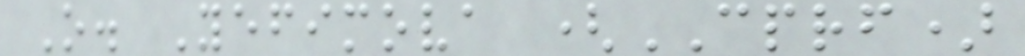O. Yefimova (CPRF)
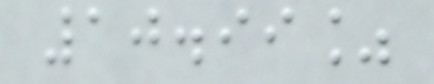10.99%
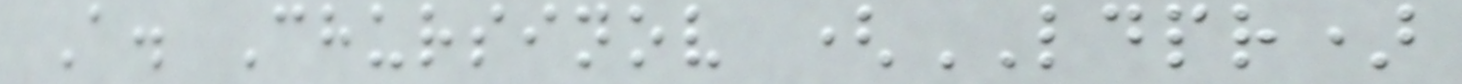A. Chursinov (LDPR)
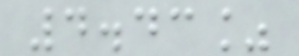4.43%
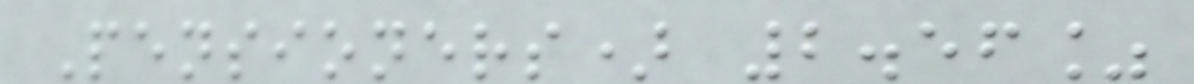Pensioners) 2.56%
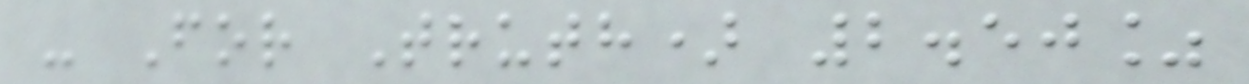- For Truth) 2.50%
